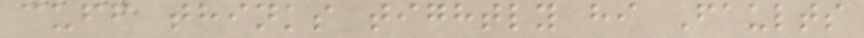cuff thinks tightly hi Faults
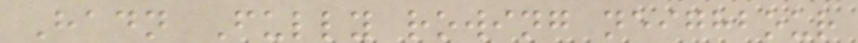Hadn Fully rowing neighbour
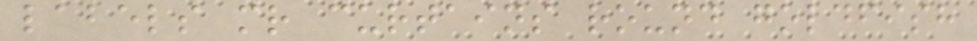labels mr curtains round goldfish
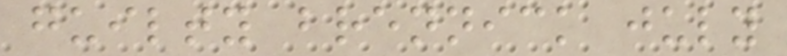guilty brennick july
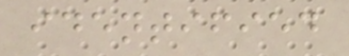identified
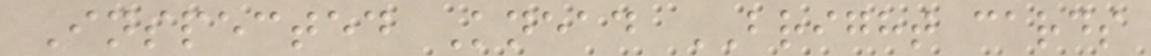Inspected Knead BRIGHT cards
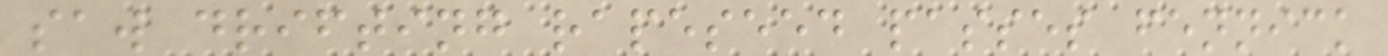saw drifting rapeseed passes fennick
